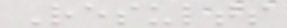Results
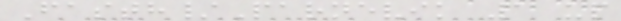Fasth/Parnevik 1 up
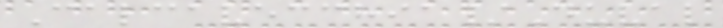Calcavecchia/Duval
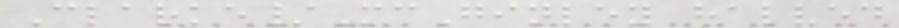Clarke/McGinley halved
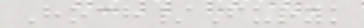Hoch/Furyk
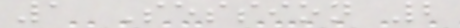1 Session 2
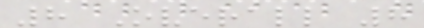8 Overall 8
